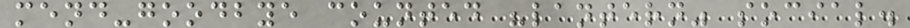mend-goodbye counted "lantern" social.
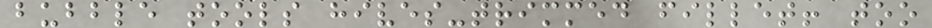bubble tools hives-trimmed fillet! too
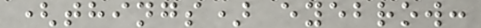(things) eyebrow:
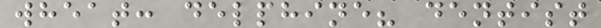wheat: delphine? dentist
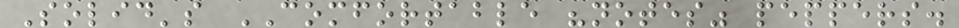Solid's COMFORTABLE "notes" peppers.
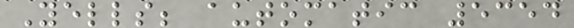Yells; automatic 5354
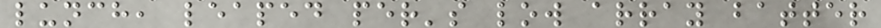lunch, leaped per's low array batter
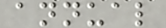annual
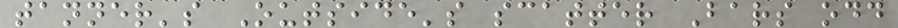tanner's Outside's scatter Bars odd
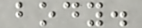body.
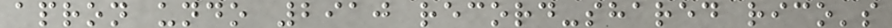apron undo 2910 record-shared rico's
